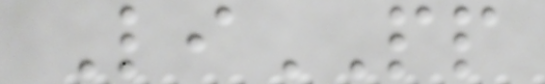LiPP
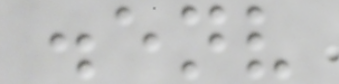.env
